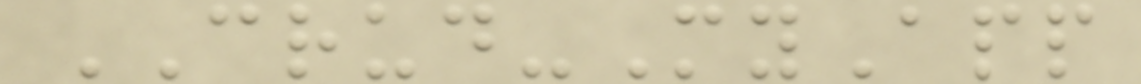CRUD-MyApp
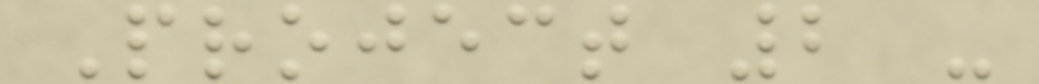Project 2 -
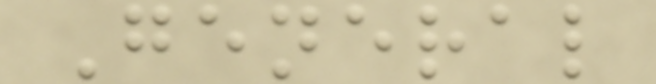General
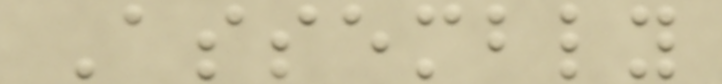Assembly
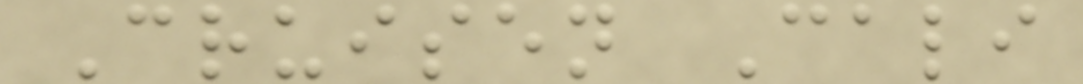Cruisen Cali
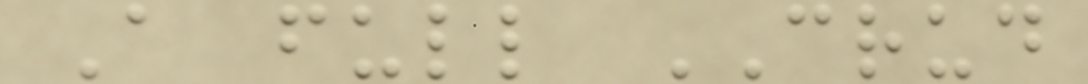A full CRUD
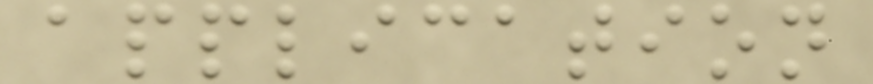application
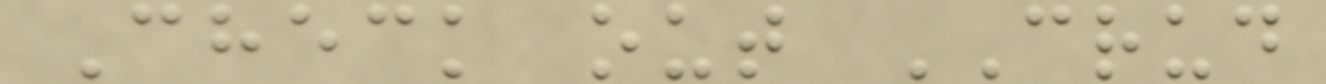Check out CRUD
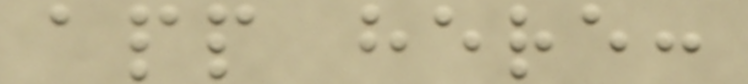app here:
